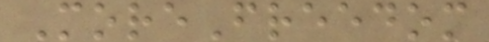MoreFreedom
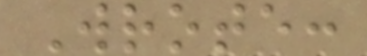Wrote:
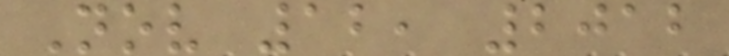Nov 12, 2012
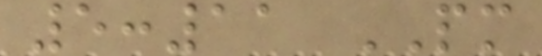5:11 PM
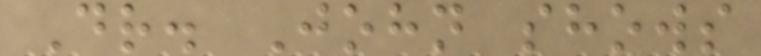Dr. John shows
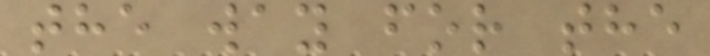the way for the
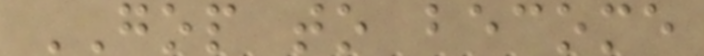GOP to become
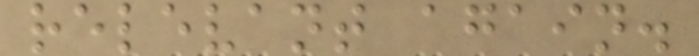relevant again.
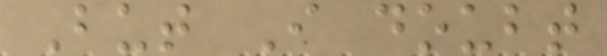But I doubt
